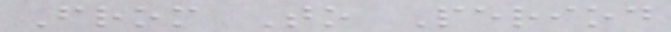From To Period
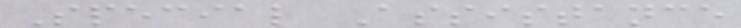Special Assistance
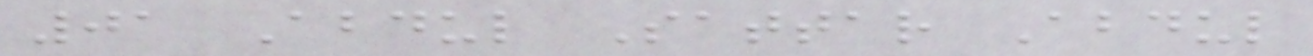01 Abdul Sattar Abdul
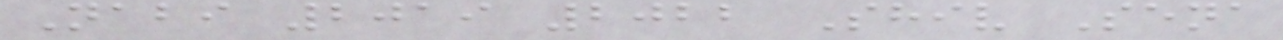Nabi 2019 2022 Shiv Sena
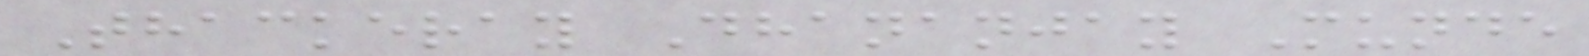Thackeray Dhananjay Munde
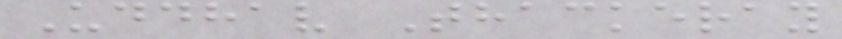Uddhav Thackeray
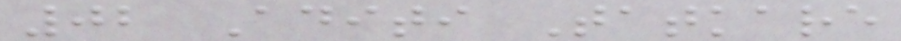02 Aditi Tatkare
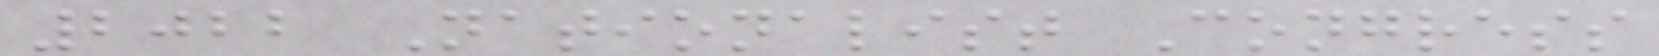2022 Nationalist Congress
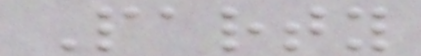Party
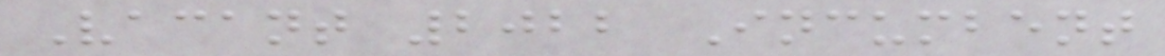Vacant 2022 Incumbent
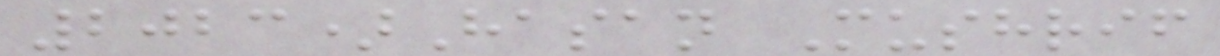2023)Hasan Mushrif
